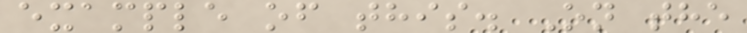example of this. On the
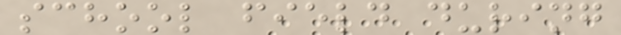school field during
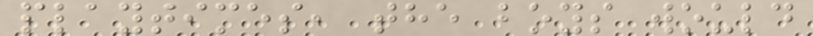playtimes, the boys would
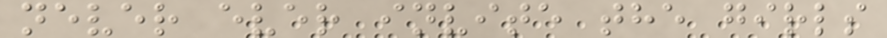never ever invite the girls
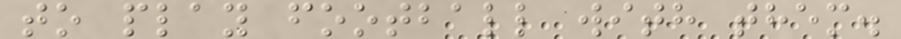to play football with them.
